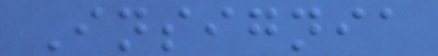Insignia
